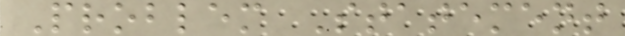Problem Statement
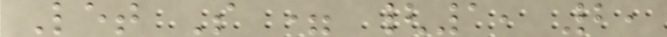Let S = {1, 2,
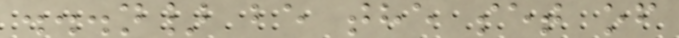...n} be the set of
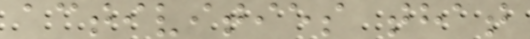activities that
